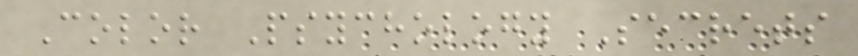Color Psychology Secrets
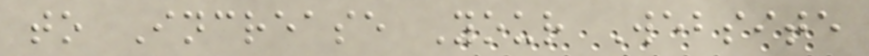to Increase Your Website
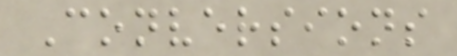Conversions
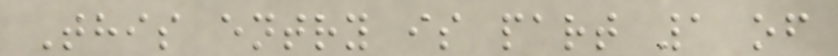This entry is part 1 of
